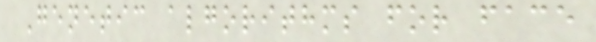Genetic algorithms for face
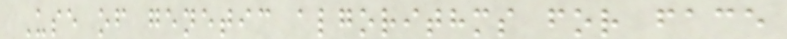Use of genetic algorithms for face
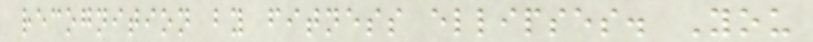recognition by fitness ellipses. You
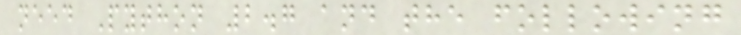need Python 2.7 and the following
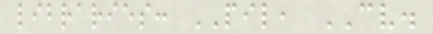libraries: PIL, CV.
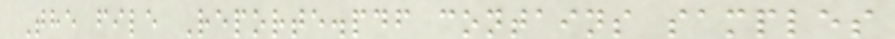The file Reporte.pdf contains samples
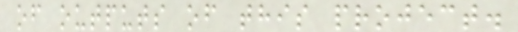of outputs of this project.
